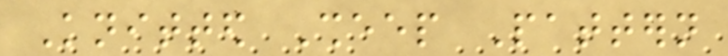Knitted Sheep Pattern
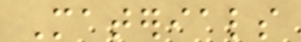Materials
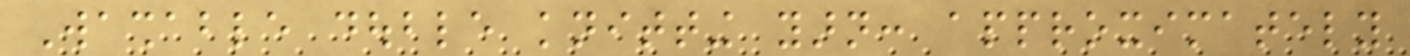Washable double knitting yarn: approximately
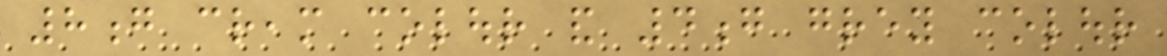8g cream colour and 4g grey colour
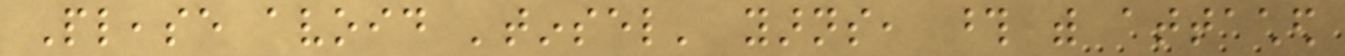Please avoid 'tinsel' yarns, those with attached
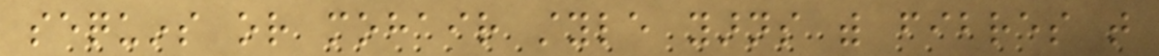sequins or mohair style yarns with fibres that
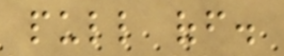pull off.
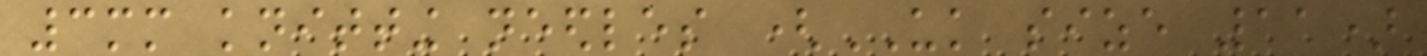3mm knitting needles (UK size 11)
